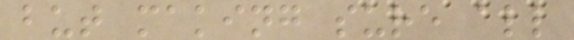but making sure all
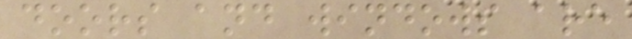doors and windows are
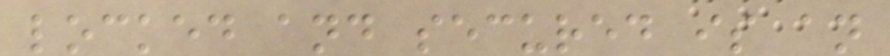locked and secured is an
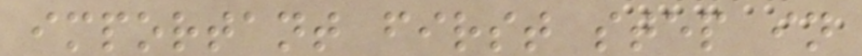important first step in
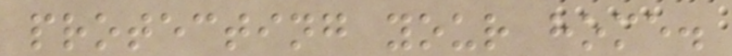protecting your home.
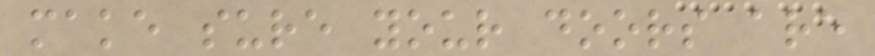make sure your doors are
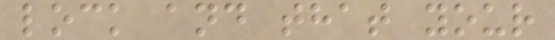lock and that your
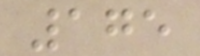175
